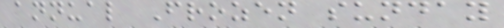annual Frozen sunday
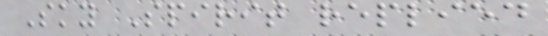Sky Spirit replied
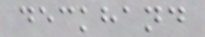deckhand
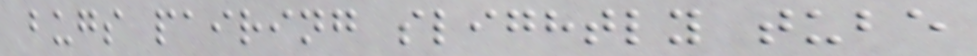bugs pairing slightly tube
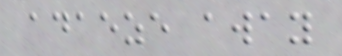adaeze away
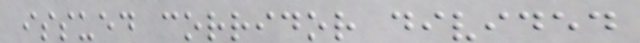issued corridor divided
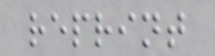reprint
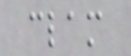clam
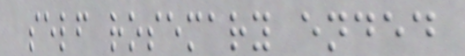self rosemary ended
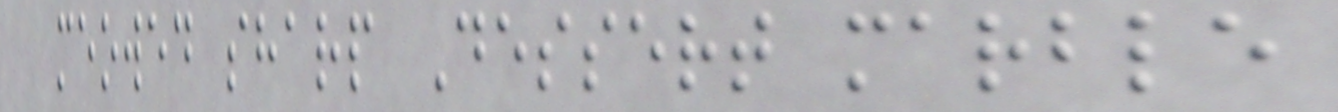meowed sharp Dessert marble
